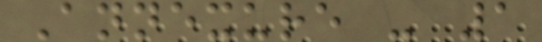Annexure - 1
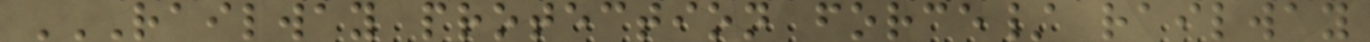RAILWAY PROTECTION FORCE/ RAILWAY
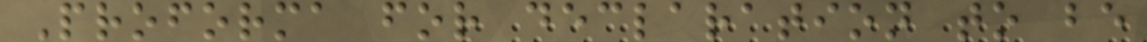Proforma for declaration to be
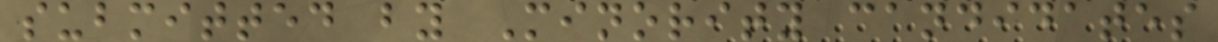submitted by Minority candidates
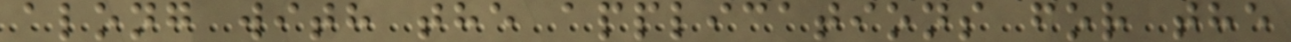along with the applications for the
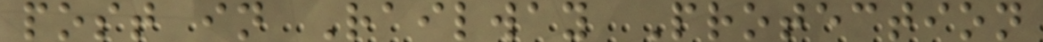post in Railway Protection
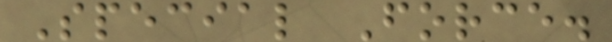Special Force.
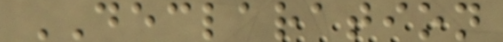DECLARATION
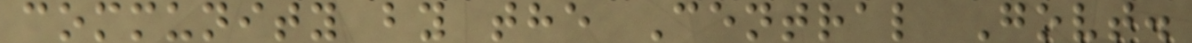community by the Central Govt.
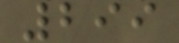299
